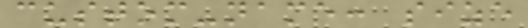custom-name: size
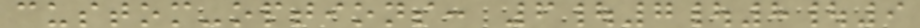custom-options: 6|7|8|9
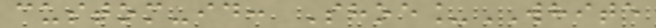custom-id: Shoe_WHITE
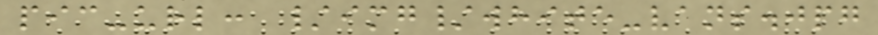pic-url: /img/white-vans.jpg
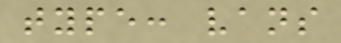type: vans
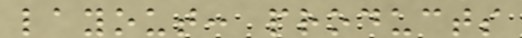layout: products
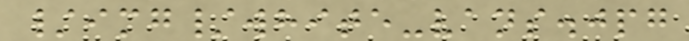/img/white-vans.jpg
